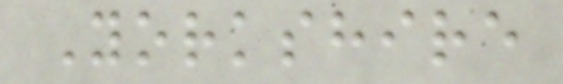Yorkshire
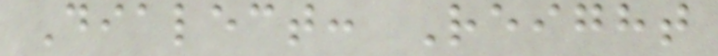Dialect: Reight
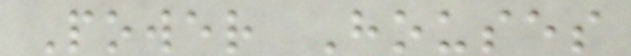Power Houses
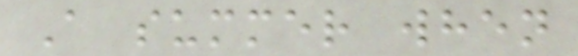A summer when
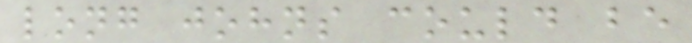long johns could be
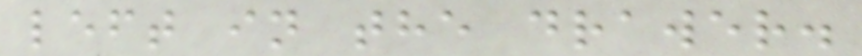left in the drawer.
